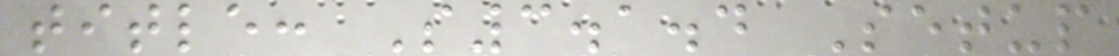title: S3.1.4 Setup
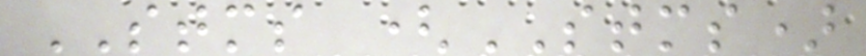STMS (STMS)
